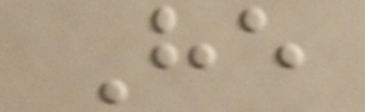He
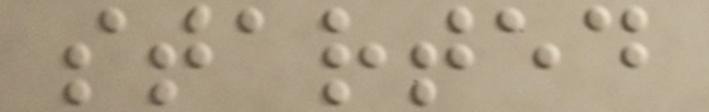started
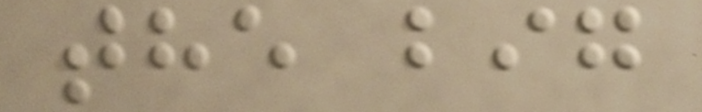the big
